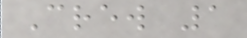Crew 1
